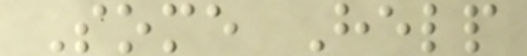Some Help
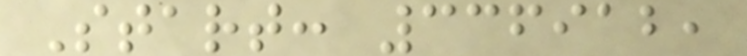Start: 336912,
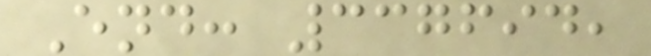End: 337694,
